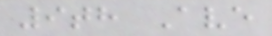9th Ave
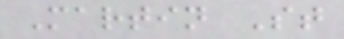Martin St
